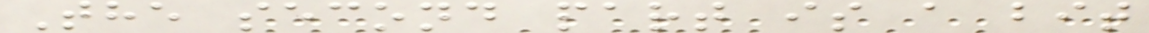The second part is a bit
